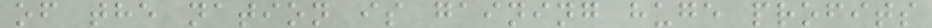of the nation is gaining huge profits
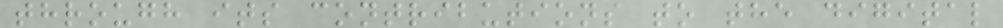through its contributions to the digital
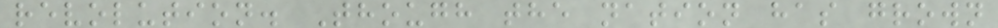revolution. Though the nation has grown
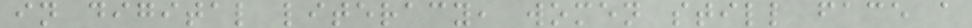in digital literacy, women still face a
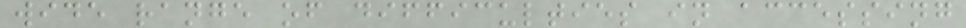wide range of difficulties in accessing
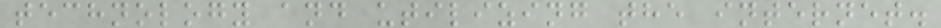technology and utilizing the internet.
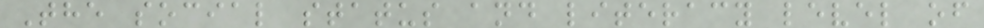The social status and literacy level of
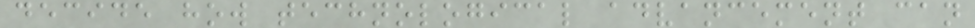decide how technological advancement can
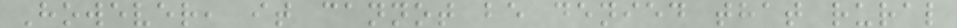However, it cannot be denied that rural
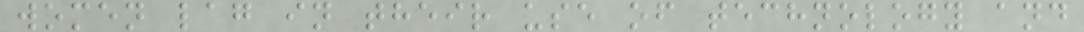women lag in their use of technology and
